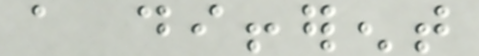a different
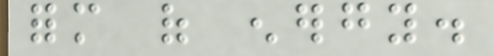form of energy.
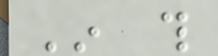In this
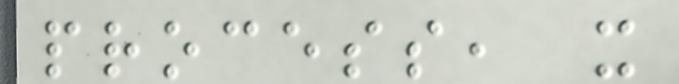process, it
